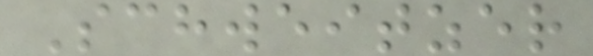Schweitzer
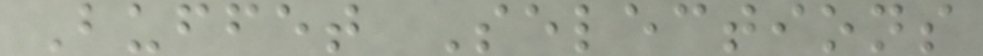Buffet Selections
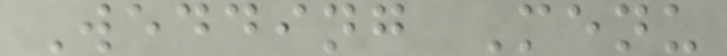Wedding Menu
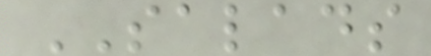SALADS
